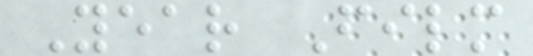Year Film
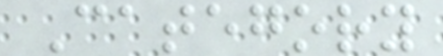Category
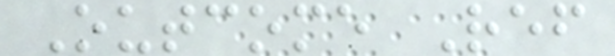Outcome Ref
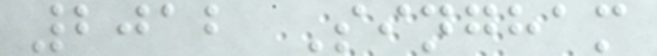2012 Singham
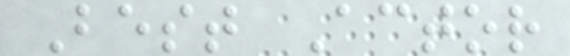Best Actor
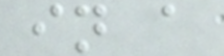in a
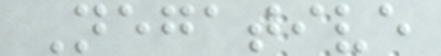Negative
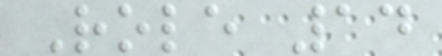Role 14
